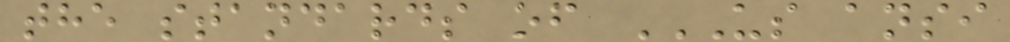the standards of US ANSI
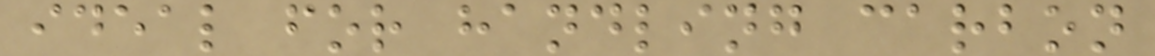ideal for handling carbon
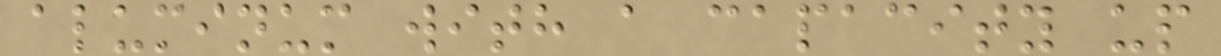aluminum with a capacity up
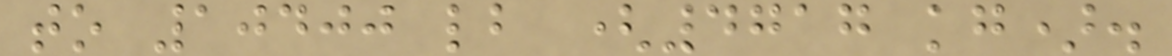to 10400 lb (4717 kg).
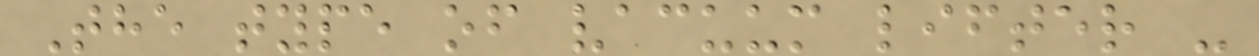The type of vacuum lifter -
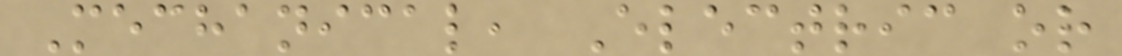Mechanical, Electric or
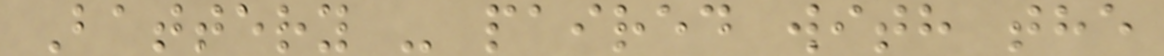Battery - paired with the
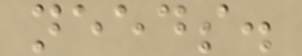needs.
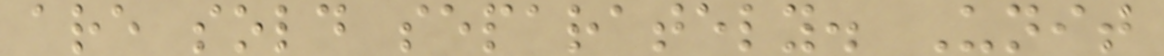are sold separately. Unit
